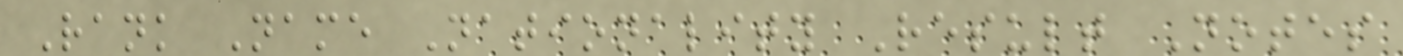Rank Name Nationality Result Notes
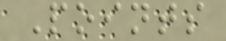Points
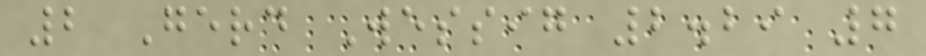2 Gerd Wessig 2.29 7
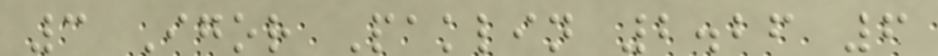3 Igor Paklin 2.26 6
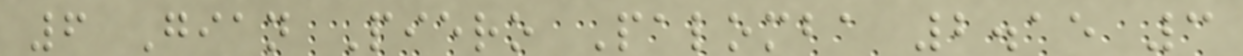6 Gian Piero Palomba 2.15 3
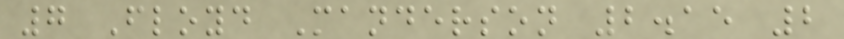7 Floyd Manderson 2.15 2
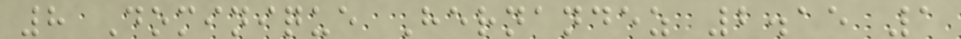8 Dominique Hernandez 2.15 1
